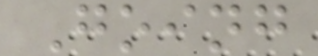Going
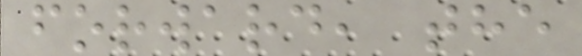forward, the
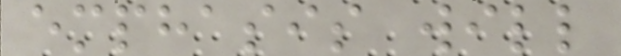emphasis will
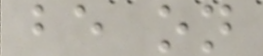be on
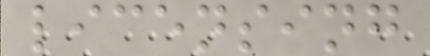licensing
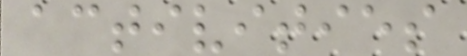activities
